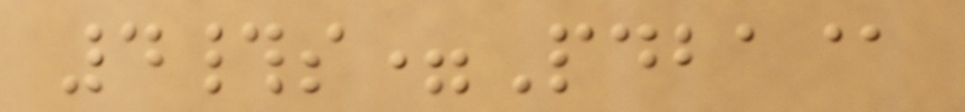4#s=Pdba@
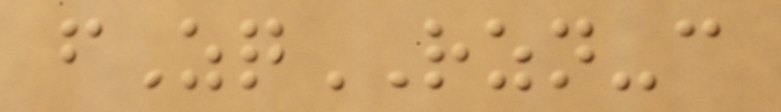fZqRZN-c
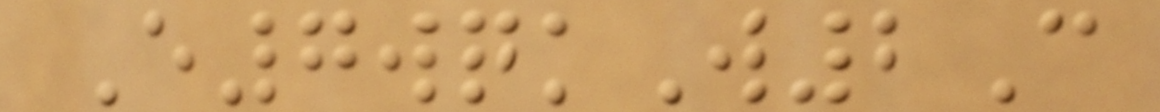E7wqkW2C
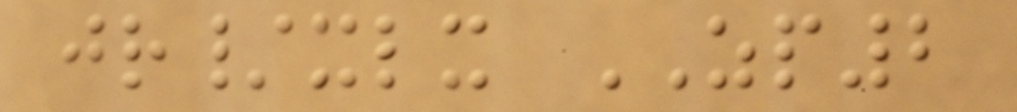jr/xlx ZP2
